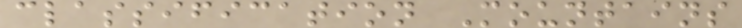classification Mountains
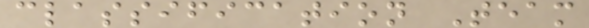classification Team
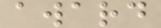award
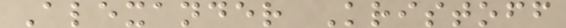Alexander Kristoff
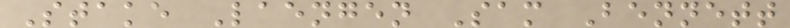Stake Laengen Sam Bennett
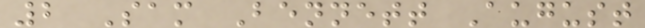2 Sam Bennett August
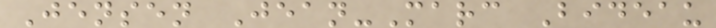Jensen Jean-Marc Bideau
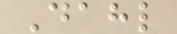Dahl
